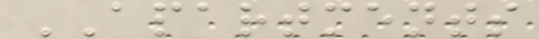APARTMENTS
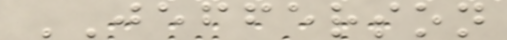JEFFERSON
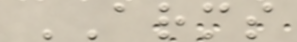ARMS
